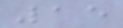15
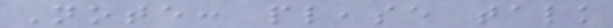Note: please talk
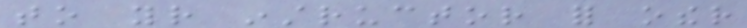to your instructor for other
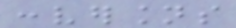conversions
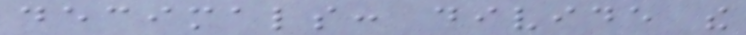decimals: divide the
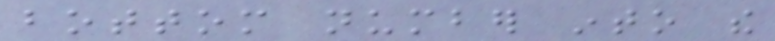bottom number into the
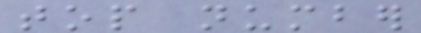top number
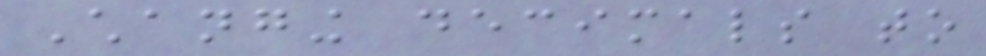Changing decimals to
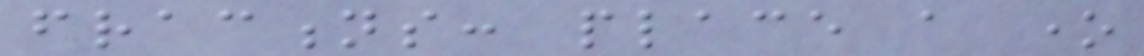fractions: place a one
